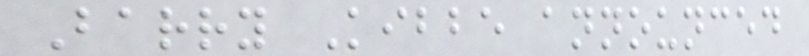Barry Kibbe announced
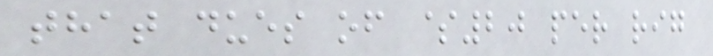that dues of $20 per rig
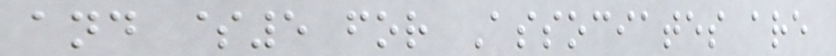and $5 for Associates are
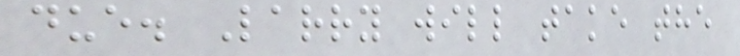due. Larry will take the
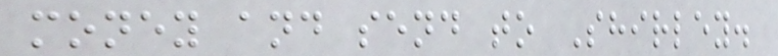money and send to Shirley.
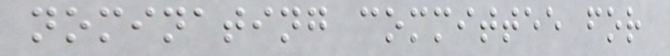nominating committee for
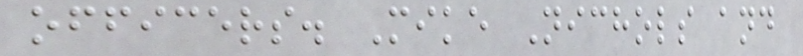officers. Mike Nichols and
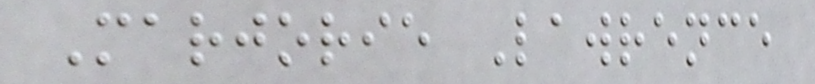Marjorie Lawrence
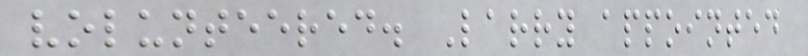volunteered. Larry appointed
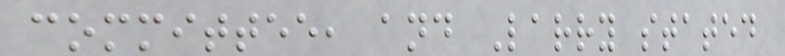committee, and Larry stated
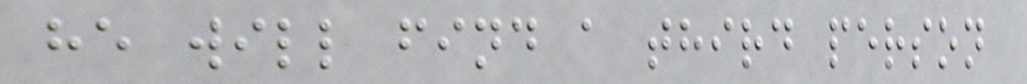he will find a third person
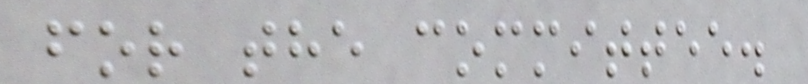for the committee.
